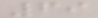69
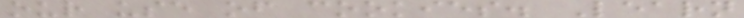our use of cookies. Learn
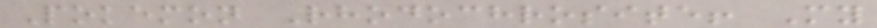Pokemon Rhodochrosite! My
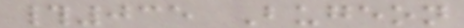#035 Bugeon
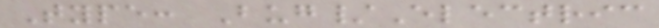Type: Bug/Electric
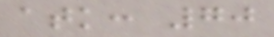atk: 70
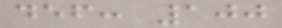def: 100
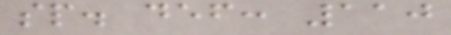sp. def: 110
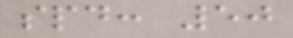spd: 50
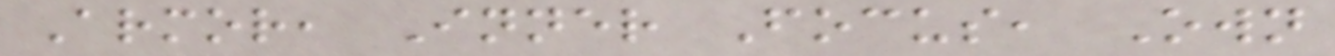Armor, Inner Focus, Own
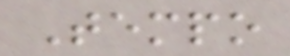Tempo
